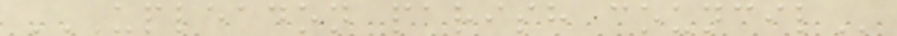UPLEADON PARISH COUNCIL
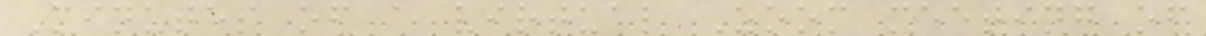Minutes of a virtual Zoom meeting of
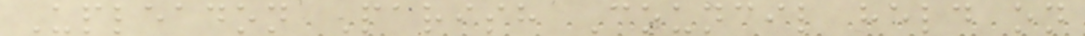Upleadon Parish Council held on
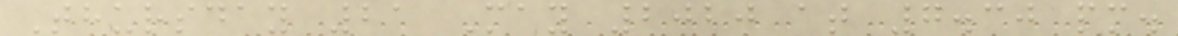Thursday 21 May 2020 at 7.30 pm.
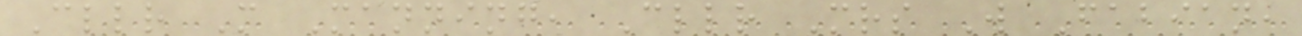Cllr M Manning, Cllr Mrs W Fabian,
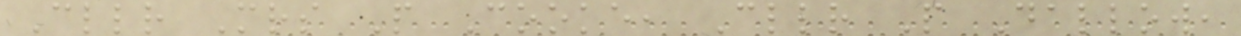Cllr Mrs P Cooke, Cllr P Dallow,
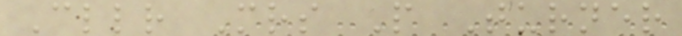Cllr Mrs P Turner
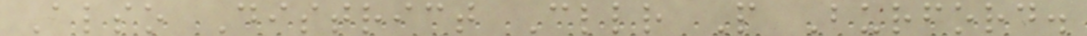Also District Cllr P Burford.
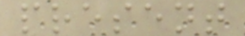present
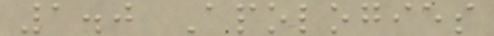1.0 Apologies
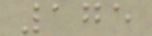175
